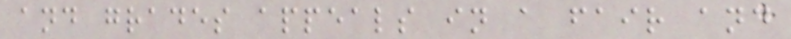and grades appeals in a fair and
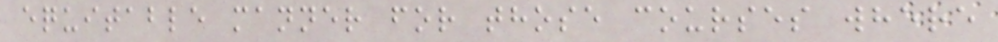equitable manner for those courses where
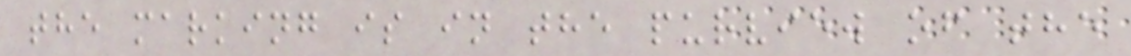the marking is in the purview of the
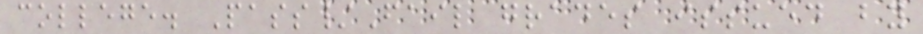college. Pass/Fail grades issued by
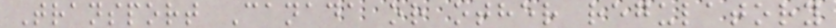Transport Canada or other regulatory
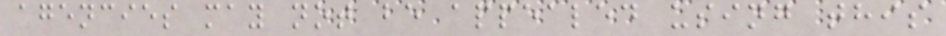agencies may not be appealed using this
